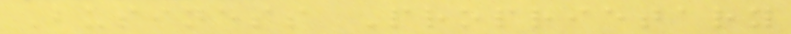Business Proprietary
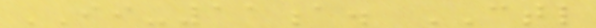II-11a. CTL
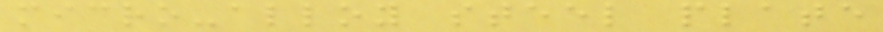micro-alloy steel plate
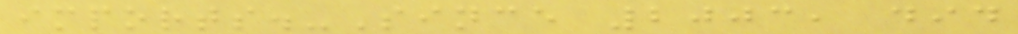imports.-Since 2003, did
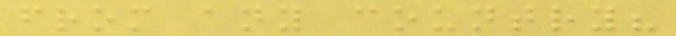from any country?
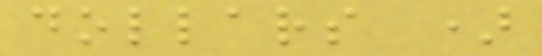dollars )
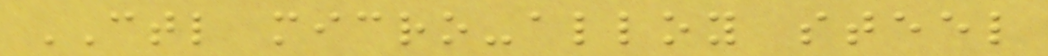CTL micro-alloy steel
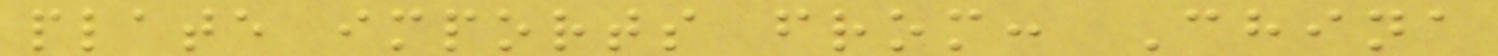plate imports from: China
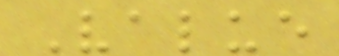Value
